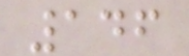146
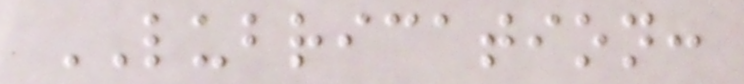LUBRICATION:
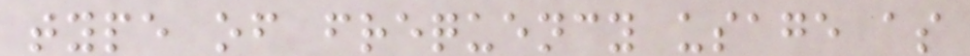type of frequency usage as
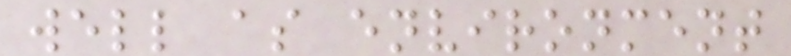well as environment
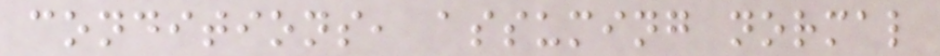conditions, assuming normal
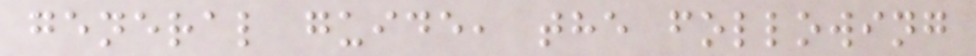general guide, the following
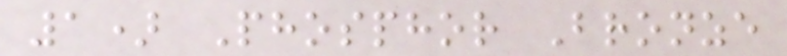1) Phosphor Bronze
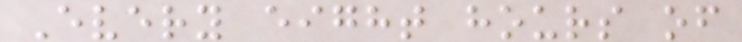Every eight hours of
